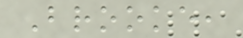Brooke,
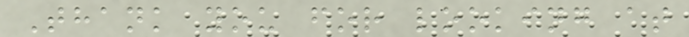Thank you for looking at
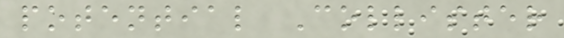potential Collister
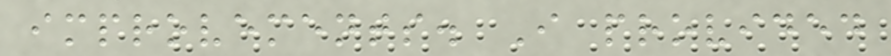improvements. I provided
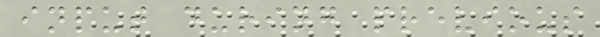input during previous
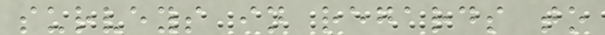surveys in regards to
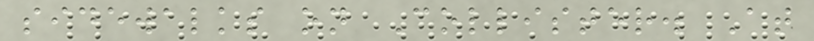sidewalks on Collister. At
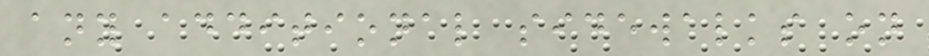any additional sidewalks on
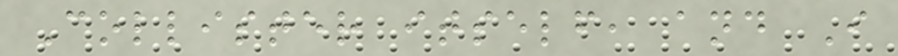Collister itself, and I
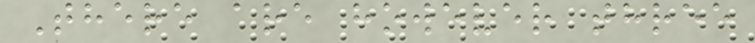There are however three
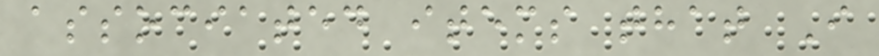associated items that I
